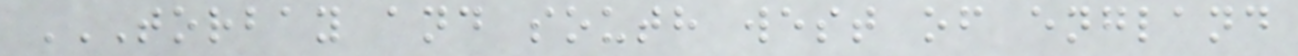TORBAY AND SOUTH WEST OF ENGLAND
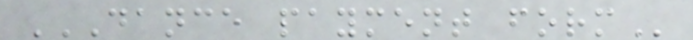DANCE PAYMENT FORM
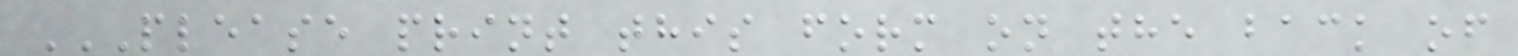PLEASE PRINT THIS FORM ON THE BACK OF
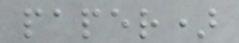paper)
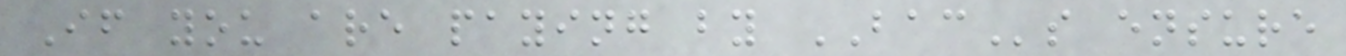If you are paying by BACs ensure
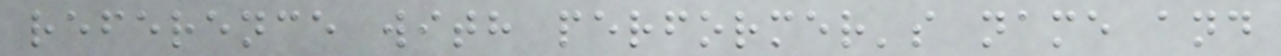reference with performer's name and
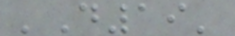'D19'
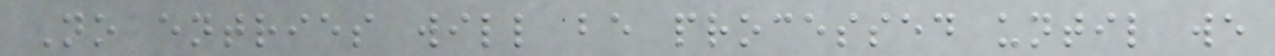No entries will be processed until we
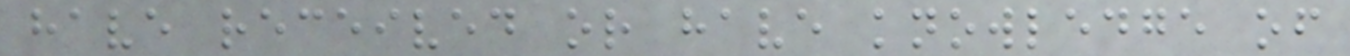have received or have knowledge of
